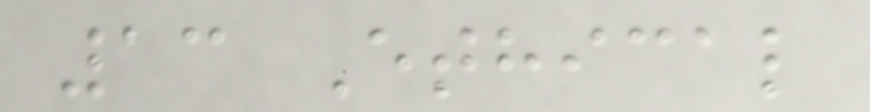13 Ethical
